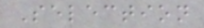Selection
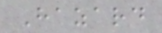Hazard
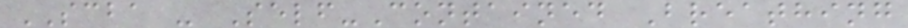SCBA - Self-Contained Breathing
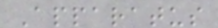Apparatus
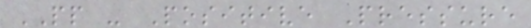PP - Positive Pressure
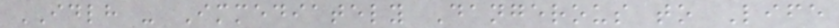IDLH - Immediately Dangerous to Life
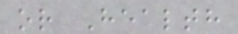or Health
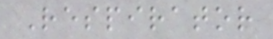Respirator
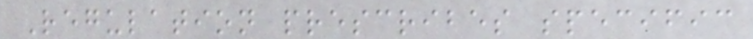Regulation prescribes specific
